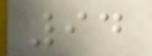94
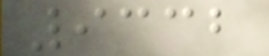9332
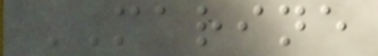MARINE
